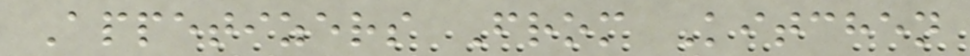Appetizers From Kitchen
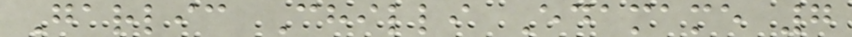Garlic Chilli Edamame 7
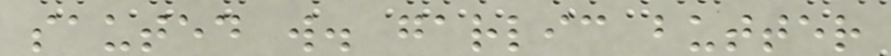sauted w. garlic butter
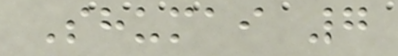Shumai 7
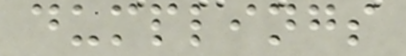dumplings
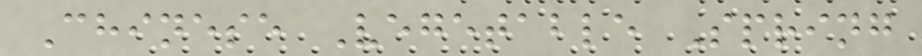Chinese Vegetable Spring
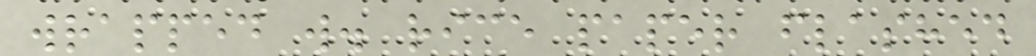wrapped w. rice paper flashed
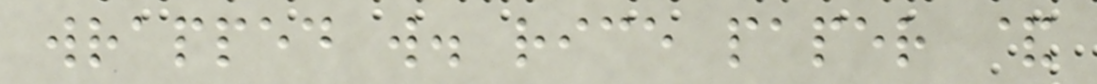wrapped w. rice paper &
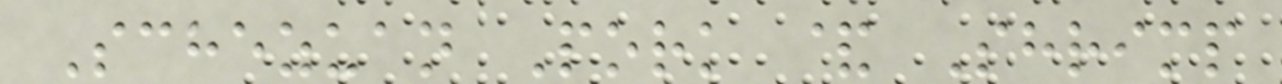Schezuan Pork & Shrimp
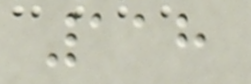118
